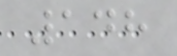148
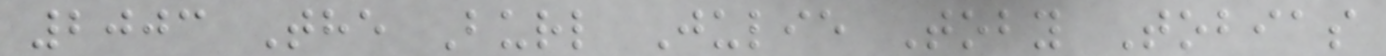2003 The Burl Julie Toby Tobias
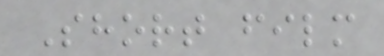Short film
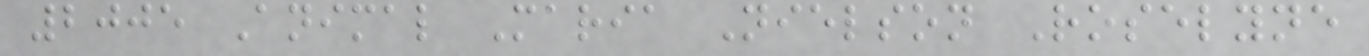2005 Animal Maria Nielson Roselyne
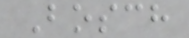Bosch
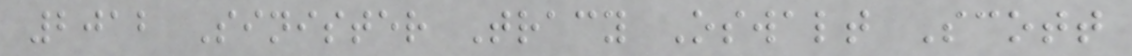2012 Sinister Tracy Oswalt Scott
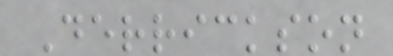Derrickson
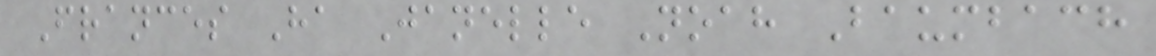Frances Ha Janelle Noah Baumbach
